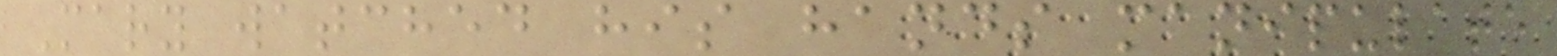Mary watched his hands manipulate
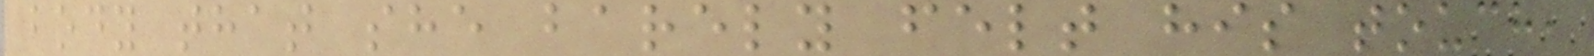body that she barely felt his touch,
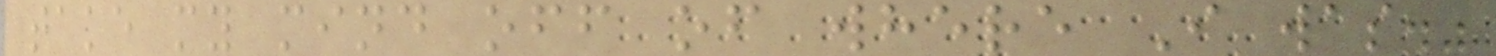take my mind off of where I was."
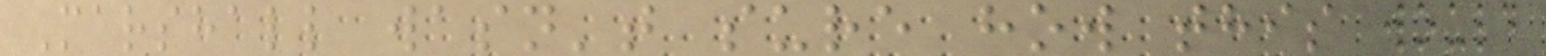Marshall wasn't sure how this would
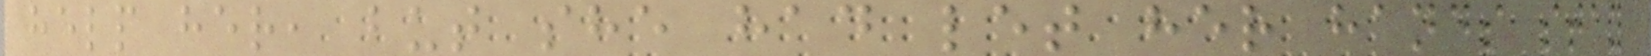help her, but she had let her hands stay
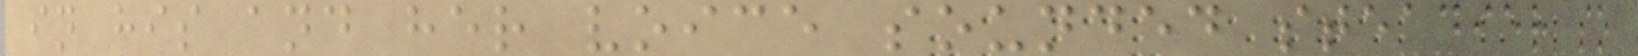in his and her voice sounded steadier so
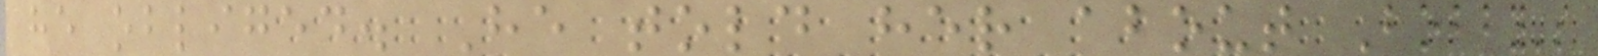he obliged. He told her about Bobby's
